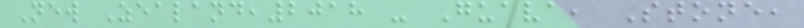New Zealand,2018 - Guava, Stone,
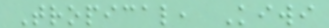Tropical, Kiwi
